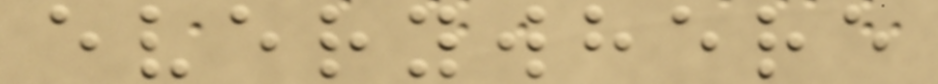everywhere
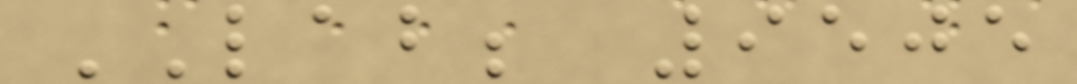LAB; 9505
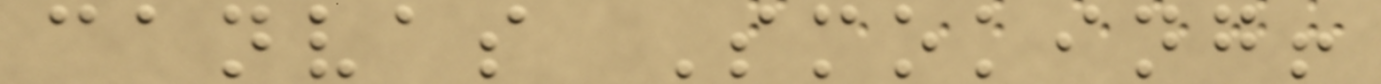canvas Smoking!
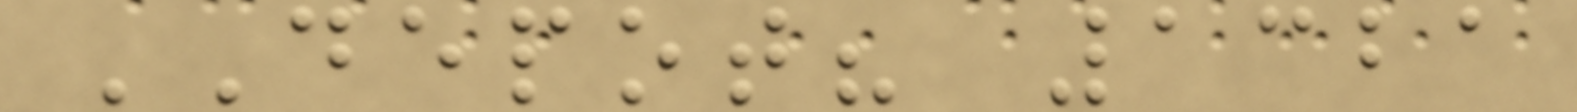DEPOT? 1321
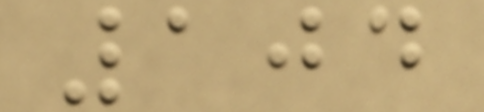104
